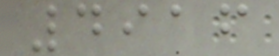4916
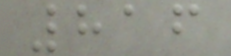816
